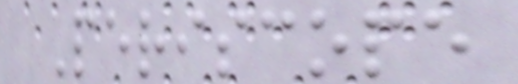Periscope
